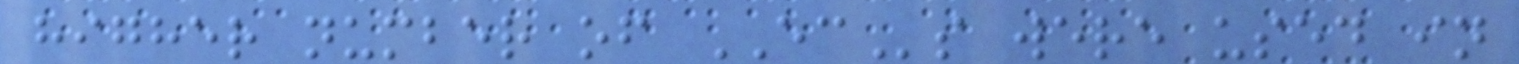higher number of ECs were used in
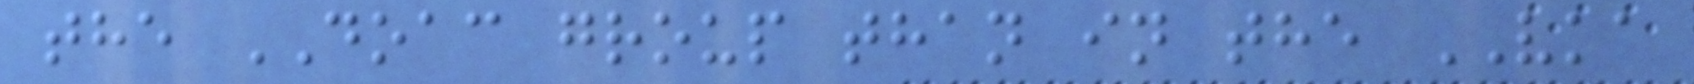the DOAC group than in the VKA
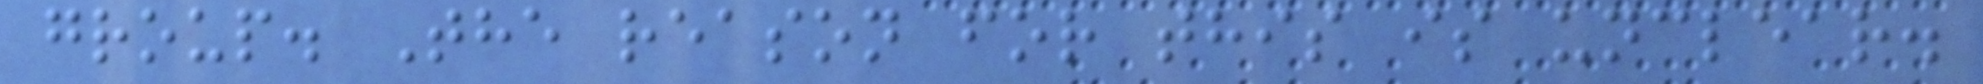group. The reason for this is unclear.
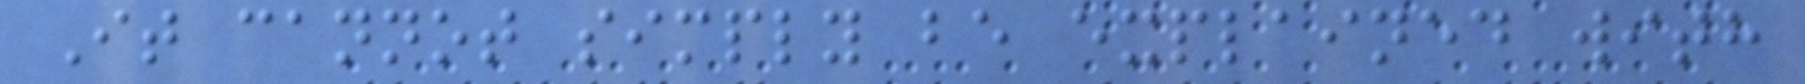It cannot simply be explained with
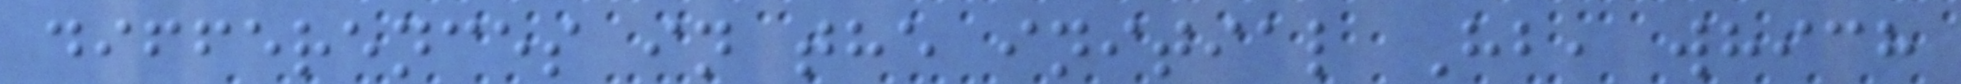differences in the initial Hb, which
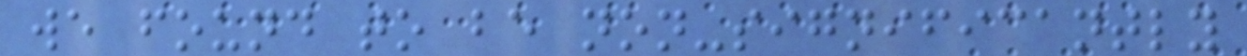we found to be non-significantly
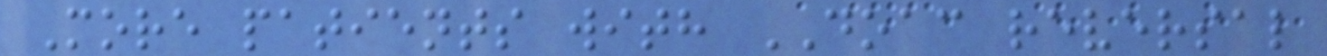More patients with DOAC reversal
